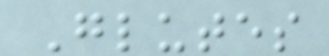Glutes
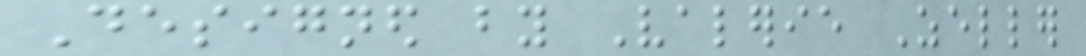Designed by Valerie Zeller
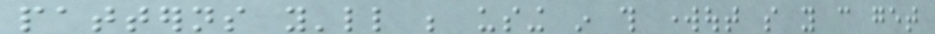patterns you'll be using in this workout so you can get
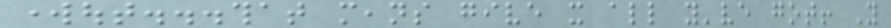workout...that means give it all you've got! You
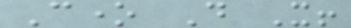Cone Do It!
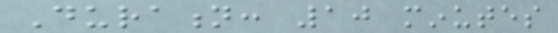Duration: 10 minutes
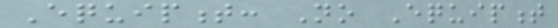Equipment: No Equipment
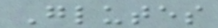Glutes
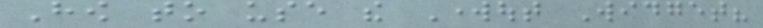How to use the Workout Widget?
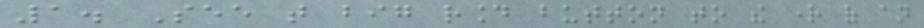1. See that big round button to the right of an
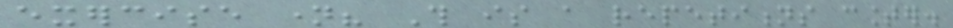exercise name? This is a repetitions counter.
